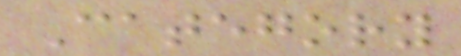Category
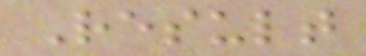Result
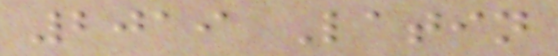2019 Latin
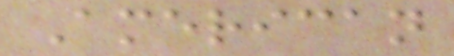American
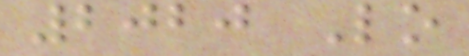2020 Lo
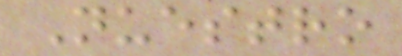Nuestro
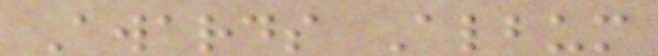Awards Album
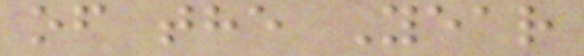of the Year
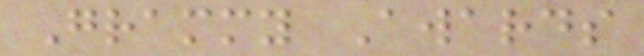Grammy Awards
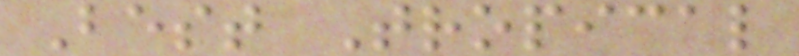Best Tropical
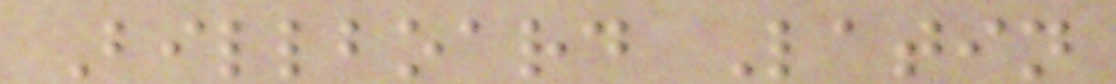Billboard Latin
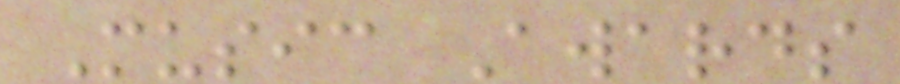Music Awards
